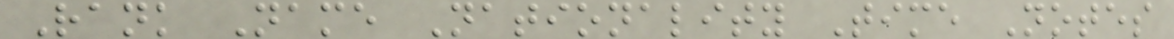Rank Name Nationality Time Notes
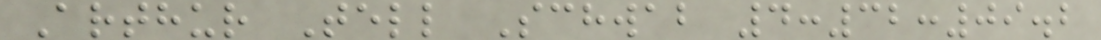Arthur Tell Schwab 4:32:09.2
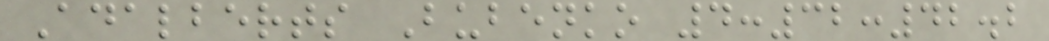Adalberts Bubenko 4:32:42.2
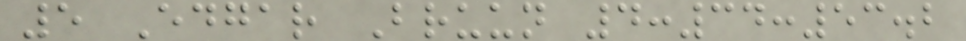5 Edgar Bruun 4:34:53.2
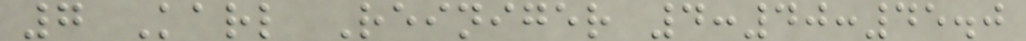7 Karl Reiniger 4:40:45.0
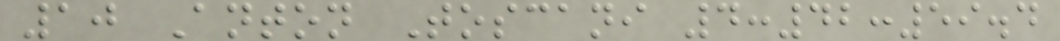10 Anton Toscani 4:42:59.4
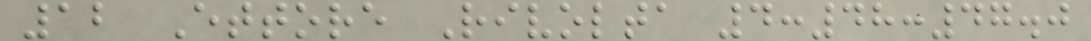12 Ettore Rivolta 4:48:47.0
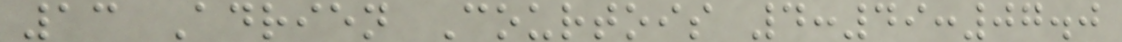13 Adrien Courtois 4:49:07.0
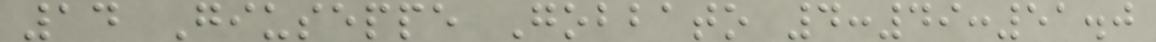14 Giuseppe Gobbato 4:49:51.0
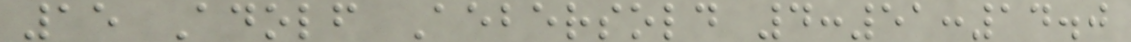15 Adolf Aebersold 4:51:14.0
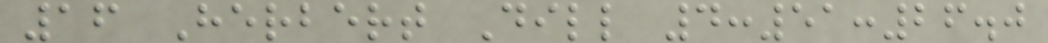16 Herbert Dill 4:51:26.0
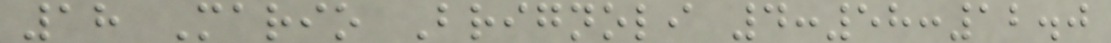18 Mario Brignoli 4:58:12.0
